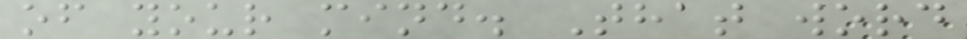of your mind. That word
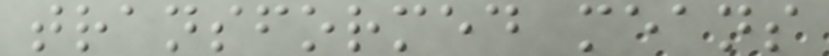transformed means
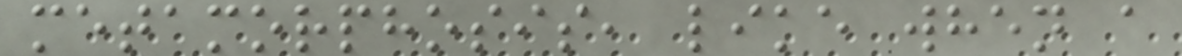metamorphosis, like when a
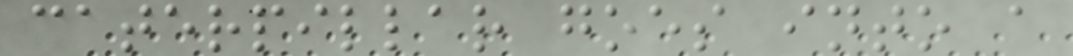caterpillar goes into a
